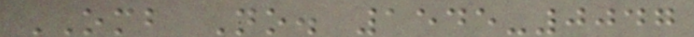OMB No. 1545-0047
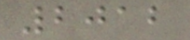2012
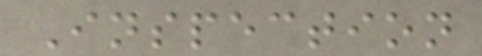Inspection
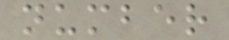number
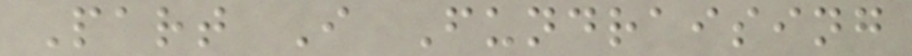Part I Fundraising
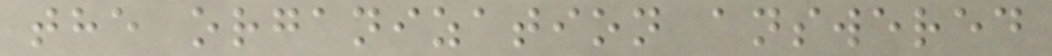the organization answered
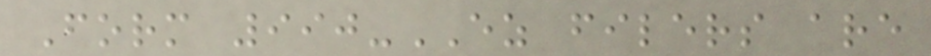Form 990-EZ filers are
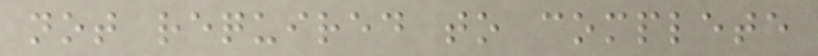not required to complete
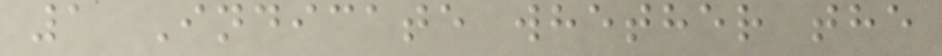1 Indicate whether the
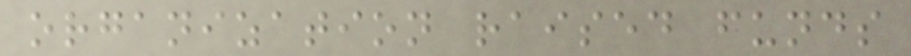organization raised funds
